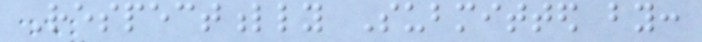Respectfully Submitted by:
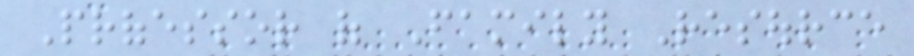Professor of Family Resource
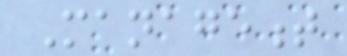Management
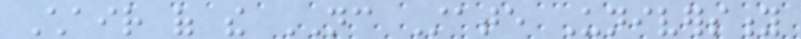Chair of the NC State University
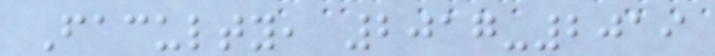Faculty, 2017-2019
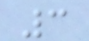3
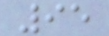95
